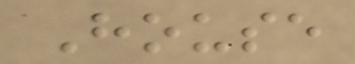House
